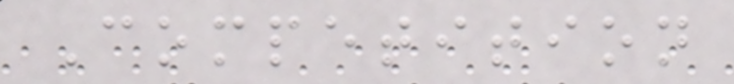Competition
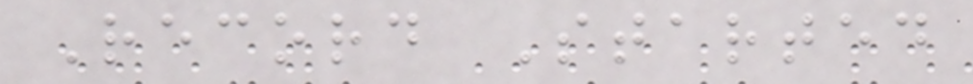Record Started
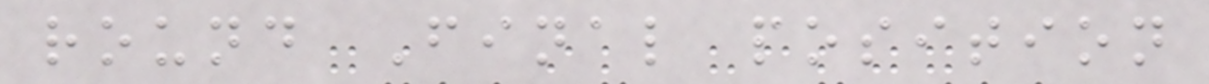round Final position
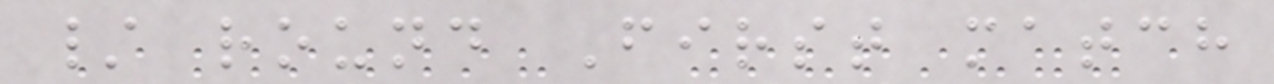/ round First match
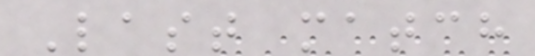Last match
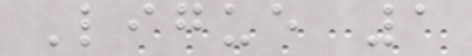Ligue 1
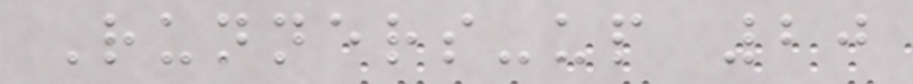Runners-up 20
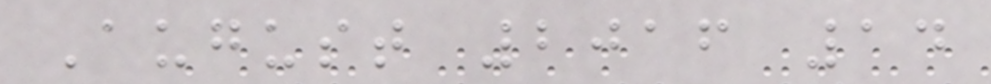August 2016 14
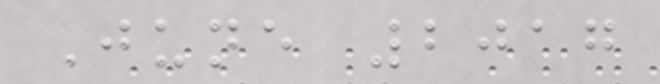June 2017
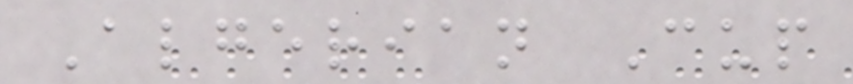Algerian Cup
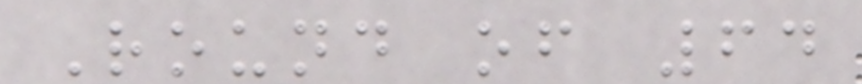Round of 64
